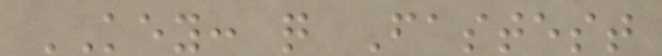KEY: q Fastest
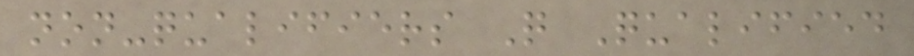non-qualifiers Q Qualified
